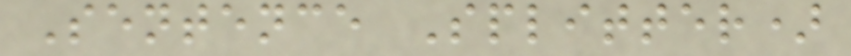Sentence Splitter)
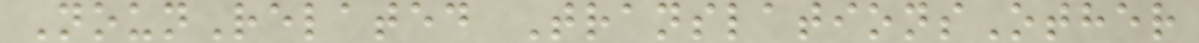NounRelated TranslationsOther
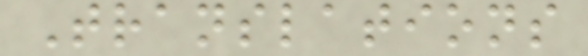Translations
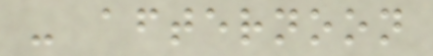- afternoon
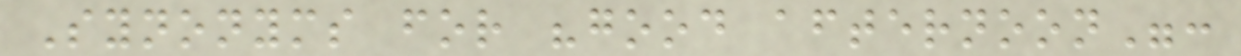Synonyms for "good afternoon":
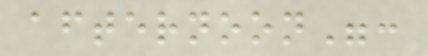afternoon":
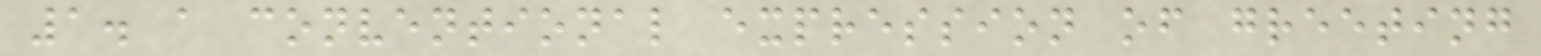1. a conventional expression of greeting
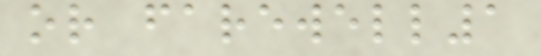or farewell1
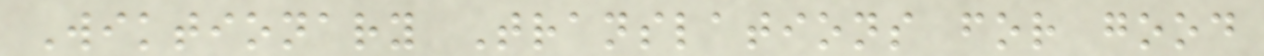Wiktionary Translations for good
